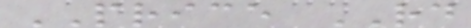PRICE RD
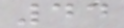44
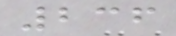236
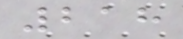218
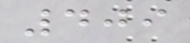409
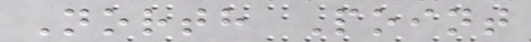North Point
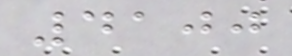4100
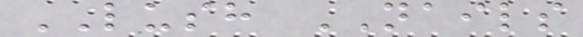LUSH NAILS
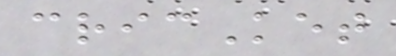cricKet
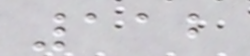112
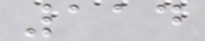114
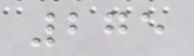275
